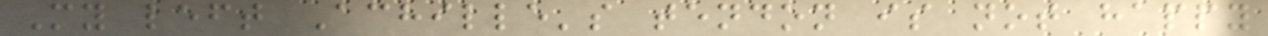My left Achille's tendon is not happy
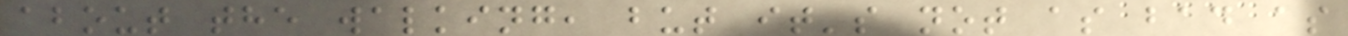about the walking, but it's not as bad as
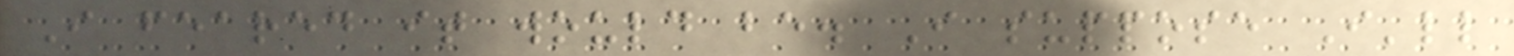I feared it would be. I suppose I'll
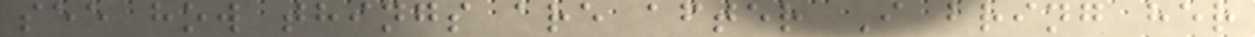see how things are after I bring her
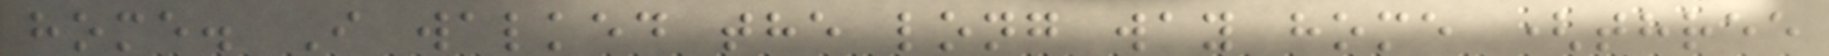home. I walked the long way home (three
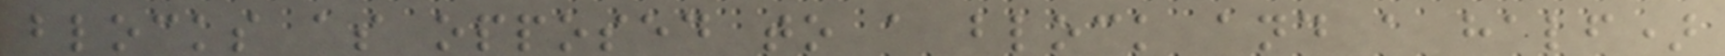blocks as opposed to a block and a half)
